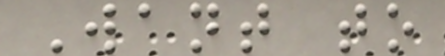Want to
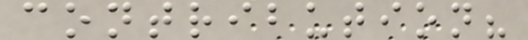contribution?
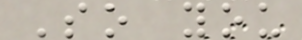So you
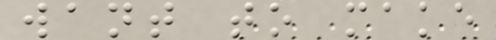want to make
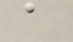a
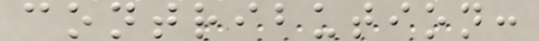contribution:
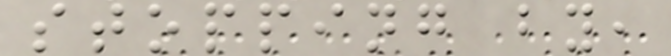stopping by,
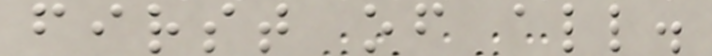first of all.
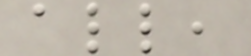all,
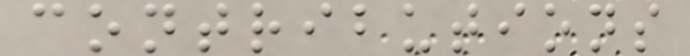contributions
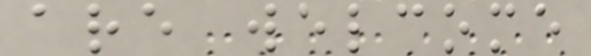are welcome
